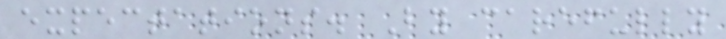expectations. By carefully
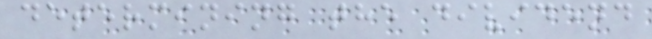determining the dividend
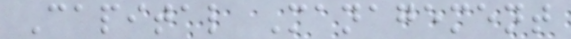Capital Management
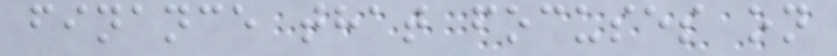finance that focuses on
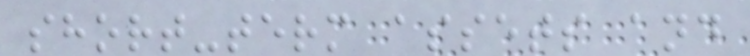short-term assets and
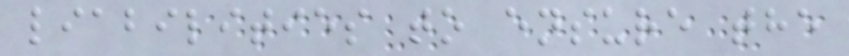liabilities to ensure the
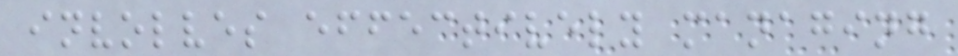involves effectively managing
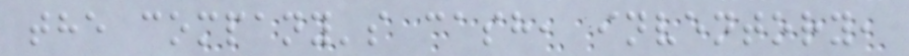the company's cash, inventory,
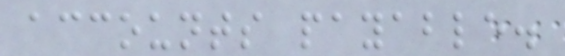accounts payable.
